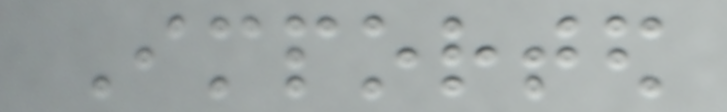Imported
